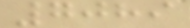7089
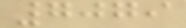7079
